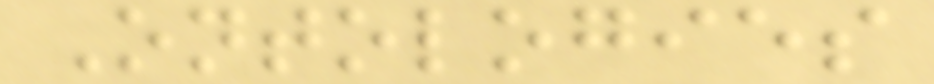Ontologies
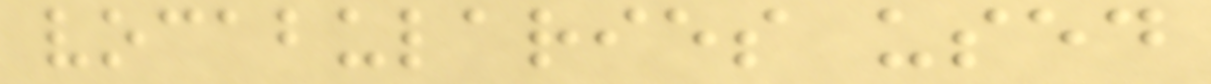vocabularies used
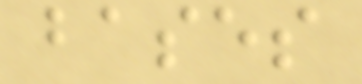bases
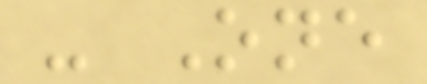- One
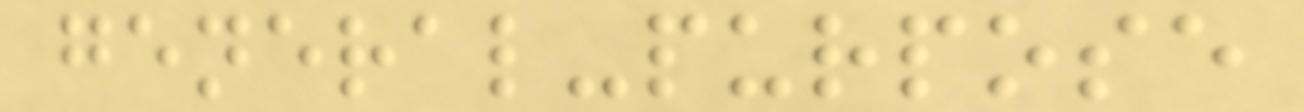general-purpose
